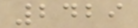2429
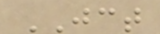JCT
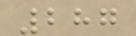287
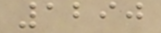1290
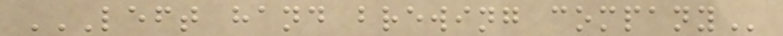LEFT HAND BREWING COMPANY
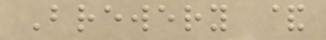Brewery &
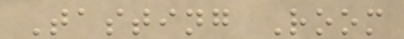Tasting Room
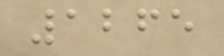1265
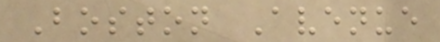Boston Avenue
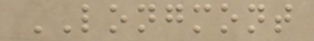LONGMONT
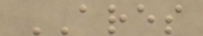ARES
